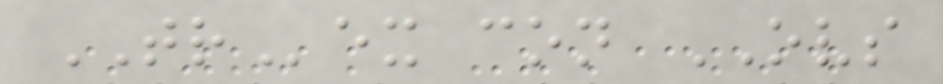TRex con OVS
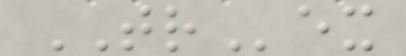TRex
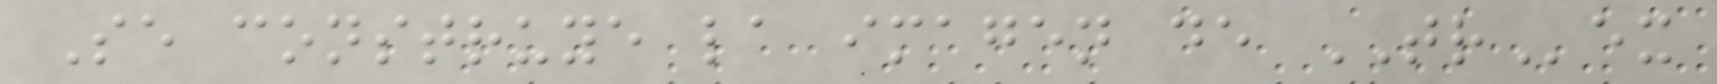Se construye la imagen de TRex
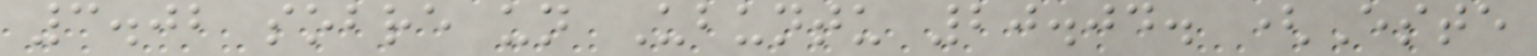3.02 sobre un Ubuntu 20.04. (Este
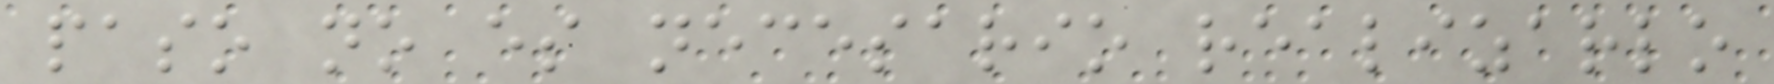paso no es necesario realizarlo
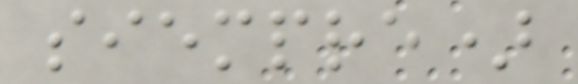siempre)
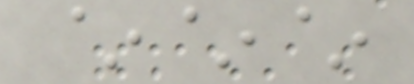~~~
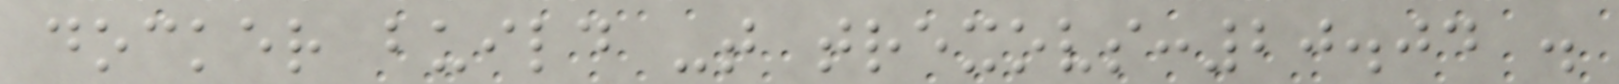docker build -t trexovs:20.04 .
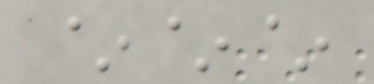~~~
